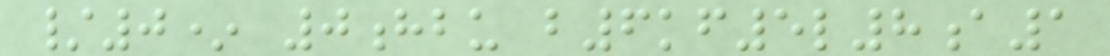/0* 0hbu b6kf5l8a1
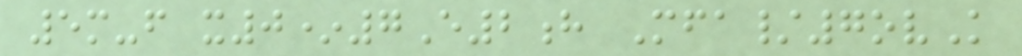5m-f x0*7E2h Mfa/7ovK
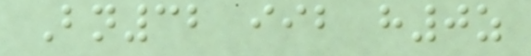Bn32 iib h0z
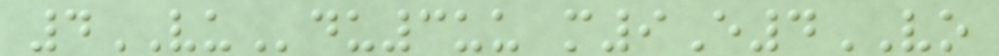4VUdu3uu m9E4VO
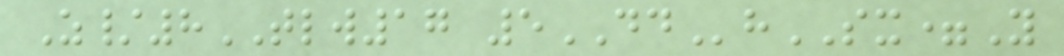Z/8TLW17 5DDhSX=Y
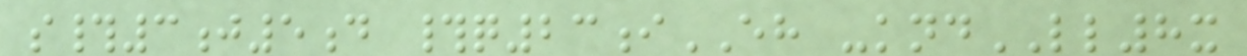s#3j5d #q23iEH -kndLL8x
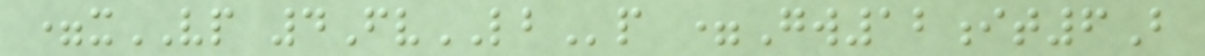=xVP 4FvLBp =Gw12it6B
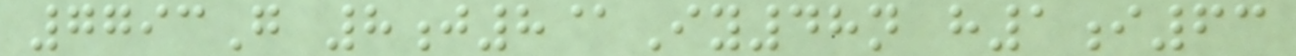7793G 8j8@Iy48n h1i63
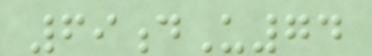69dU74
